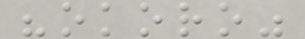"okoro"
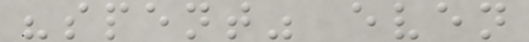"spent" even
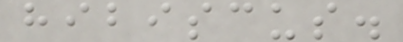hibiscus.
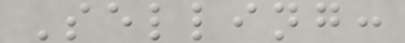Selling:
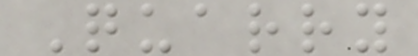Quarry
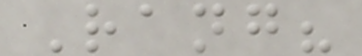Rang?
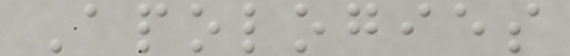Apologies
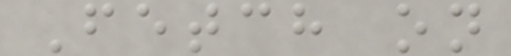Fetch on
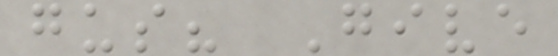gus? Give
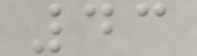43
